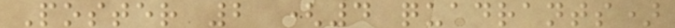Poster 2 (4 quadrants)
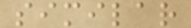similar
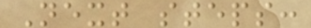Next steps:
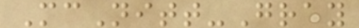McNitt-Gray
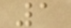1
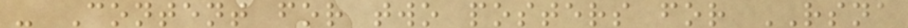- Content for two posters for RSNA
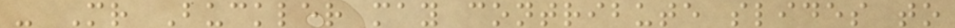- Mr Buckler may contribute slides to
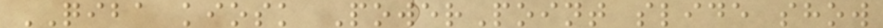QIBA kiosk PowerPoint slide show
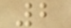2
